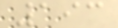193
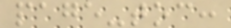page-toc:
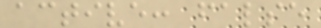active: false
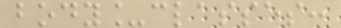body_classes:
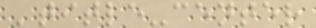'title-center
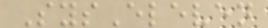SysEleven
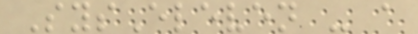SysEleven - a
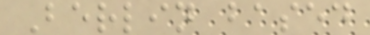Berlin based
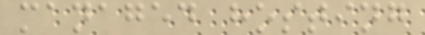managed hosting
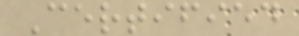Certified
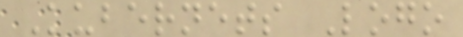Kubernets Logo
